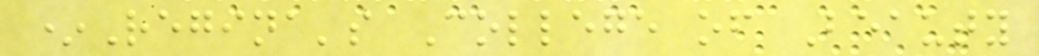*Regina's College of Beauty
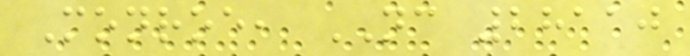Monroe, NC 28110
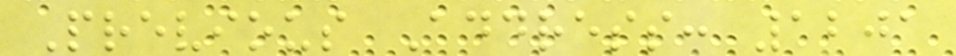Previous Address: 1201
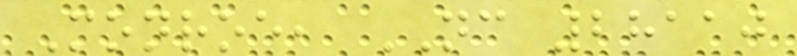Monroe, NC 28110
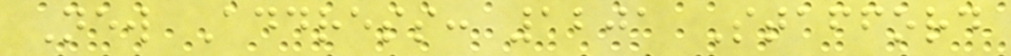New Address: 1201 Stafford
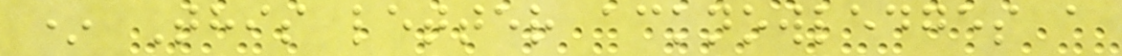* This letter acknowledges a
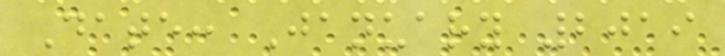Date: January 2019
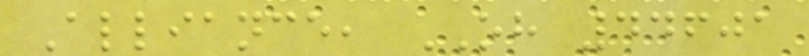Alliance, OH 44601
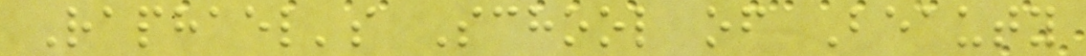Raphael's School of Beauty
